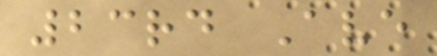23rd Ave
